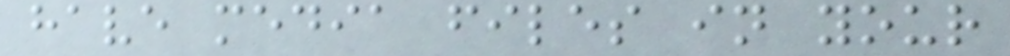have media files in your
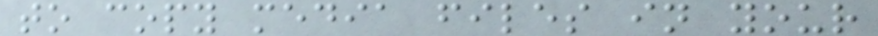to copy media files in your
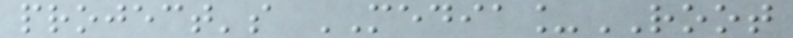project's MEDIA_ROOT
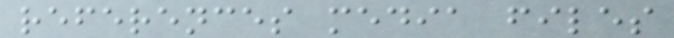references media files
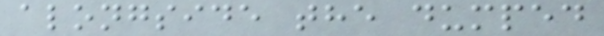alongside the dumped
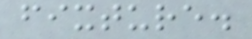fixture.
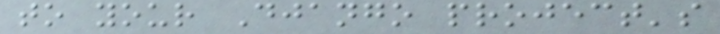to your Django project's
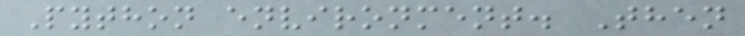Python environment. Then
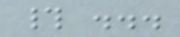# ...
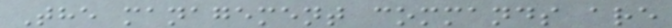The management commands are
